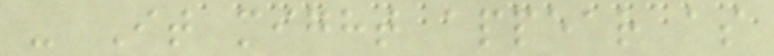- It might appear as
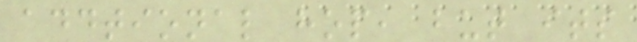addtional hop, but its
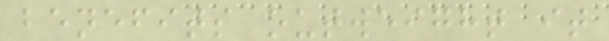benefits outweight it
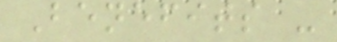Benefits -
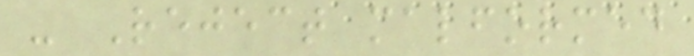- Reject malformed
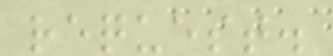request.
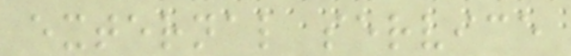external service
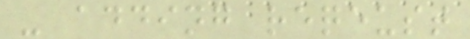- adding reqeust
